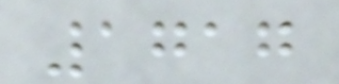1717
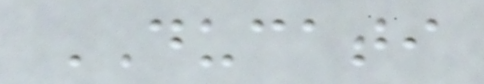DUCATI
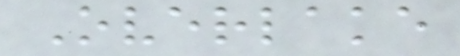Overlake
